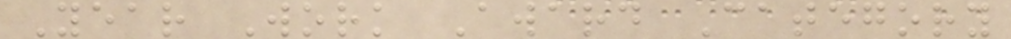Year Work Award Category
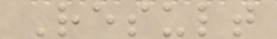Result
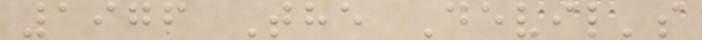1976 The Devil's
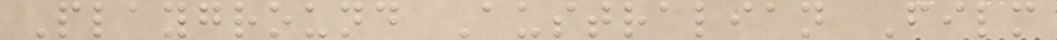Playground Australian Film
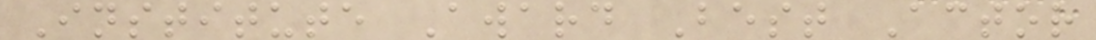Institute Award Best Actor
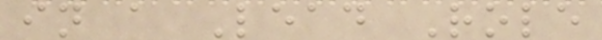in a Lead Role
